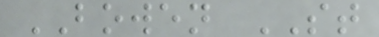BOWEN ST
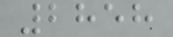2858
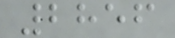2856
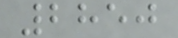2850
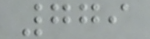779
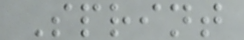Sprint
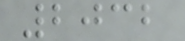2032
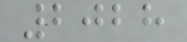2028
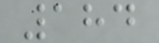184
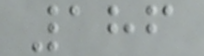186
